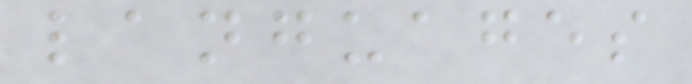languages
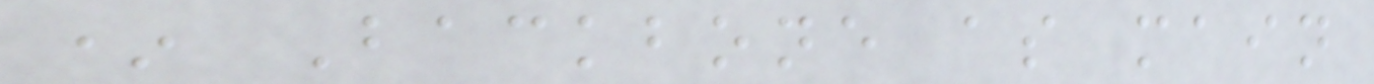* Backbone as main
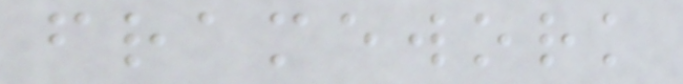framework
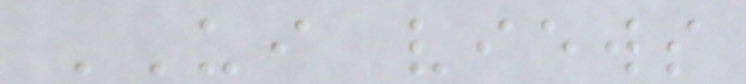UI views
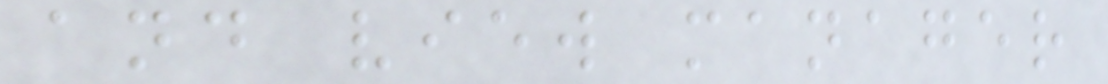and view manager
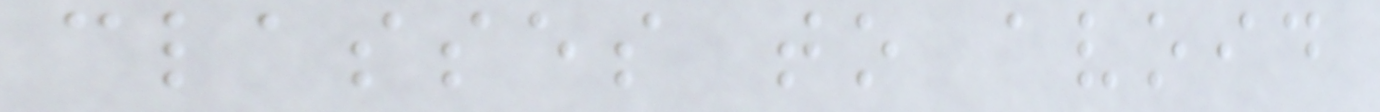classes to avoid
